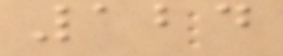124
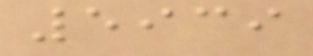5939
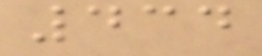434
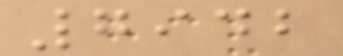7942
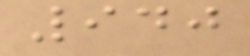940
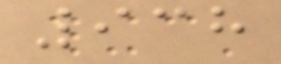938
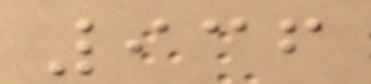936
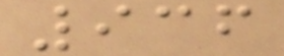936
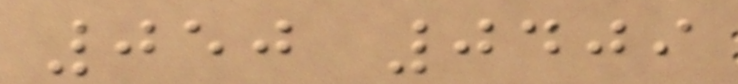050 0409
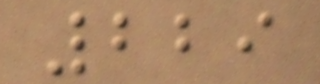229
